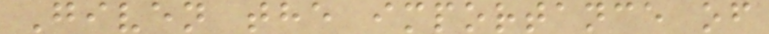Given the importance of
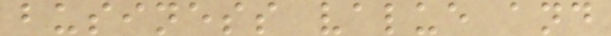business value and
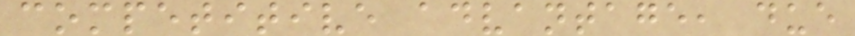competitive advantage, due
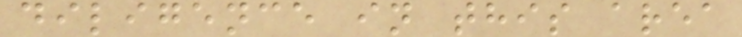diligence in this area
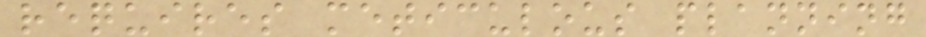requires meticulous planning
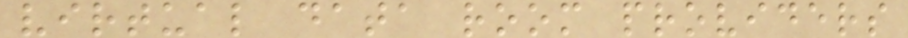virtual data room providers
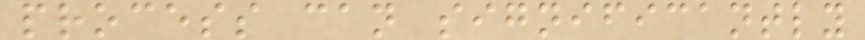process can significantly
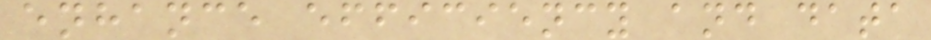enhance efficiency and data
